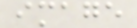image
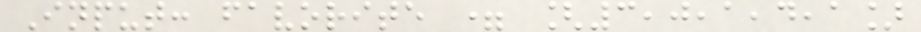Input: favorite = [3,0,1,4,1]
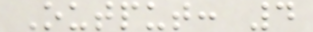Output: 4
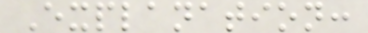Explanation:
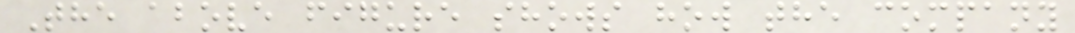The above figure shows how the company
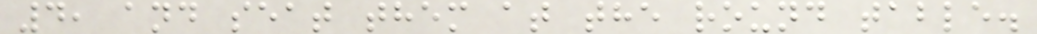4, and seat them at the round table.
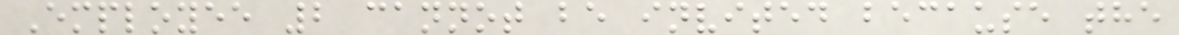Employee 2 cannot be invited because the
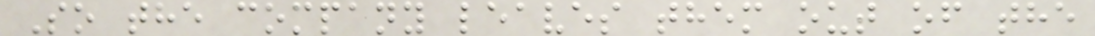So the company leaves them out of the
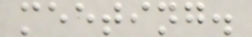meeting.
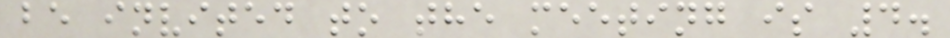be invited to the meeting is 4.
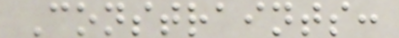Constraints:
